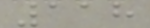118
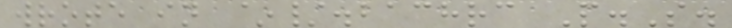wrote in ~/.bachrc P.S.
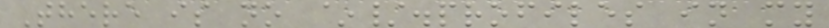There is no ~/.profiles in my
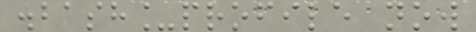.bash_profile now
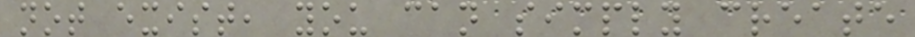not exist, you can simply create
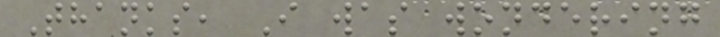Thanks, I was wondering
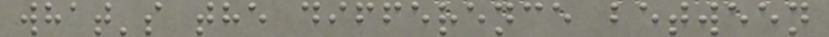what's the difference between
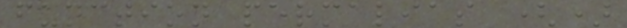function permalias ()
